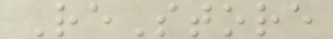ReStore
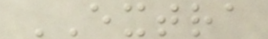EXTRA
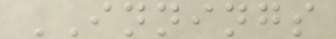INNINGS
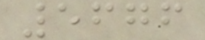5676
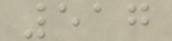517
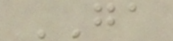GA
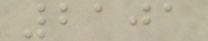2101
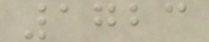1723
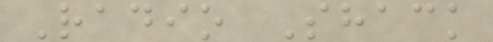Radio Shack
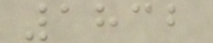1832
